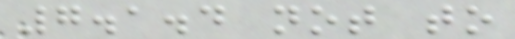7.1.4 not to
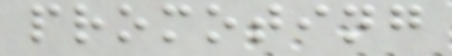promoting
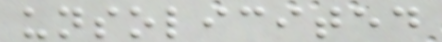unsolicited
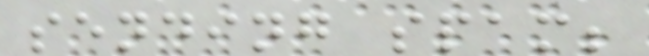sending spam;
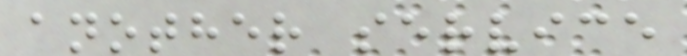another service
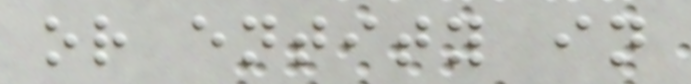or entity in
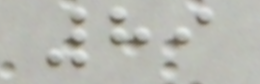89
